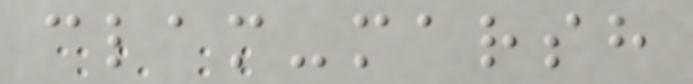clam-marsh
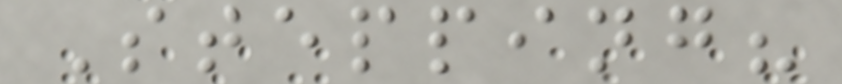Stepping?
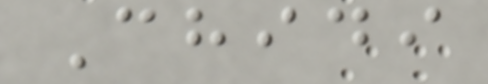Chidi
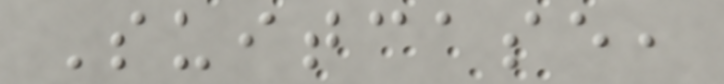Suitcase,
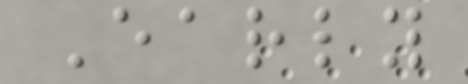Early
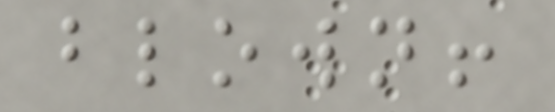blown!
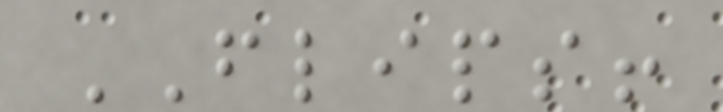FLIPS!
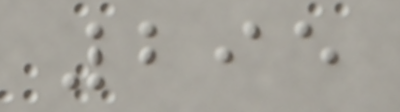295
